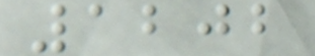1202
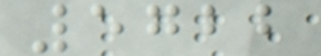5722
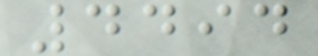4494
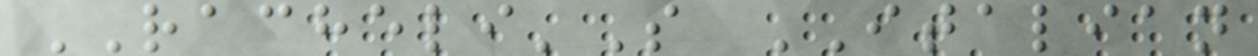RACHELI'S ITALIAN
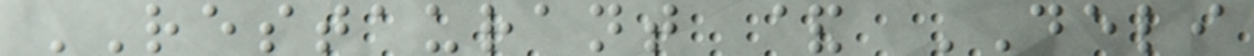RESTAURANT & DELI
